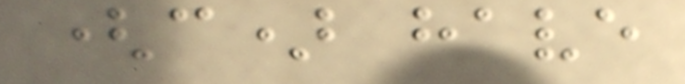(c) have
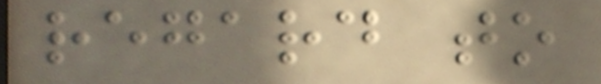regard to
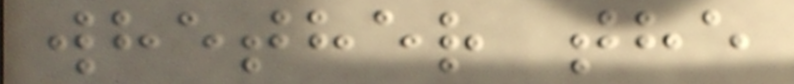whether the
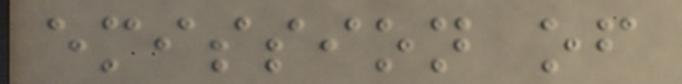emission of
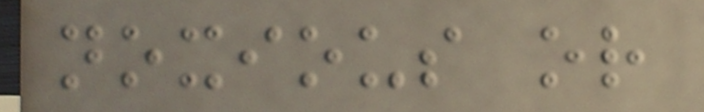noxious or
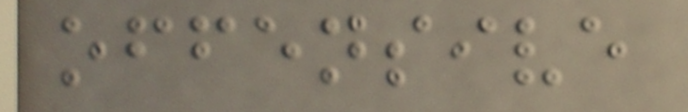offensive
